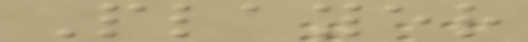Player
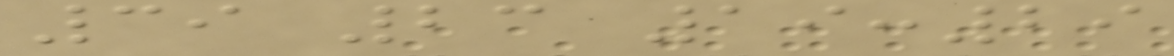39 23 19:29
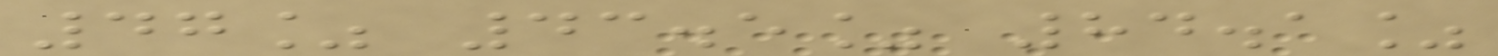47% 43.5% 84.1%
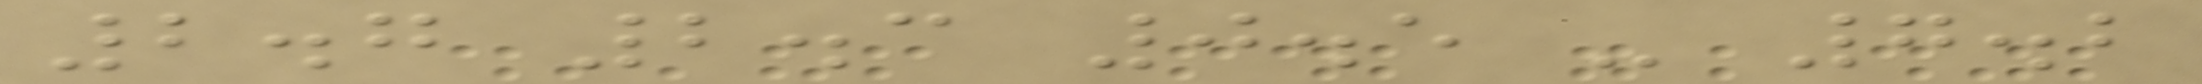2.7 2.3 0.5 - 7.2
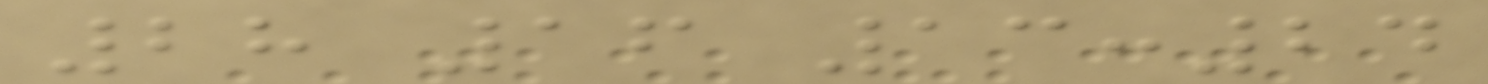28 16 13:24
